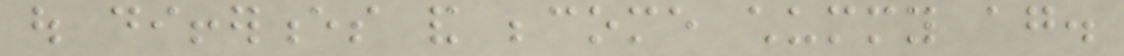out differences and become chummy again.
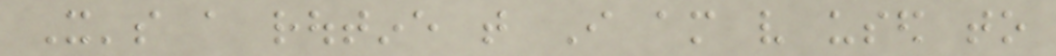It's a routine that I am very used to
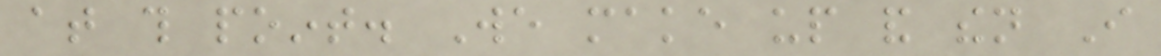at this point. We make up and then I
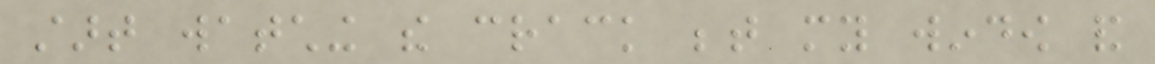start watching the crack between my window and
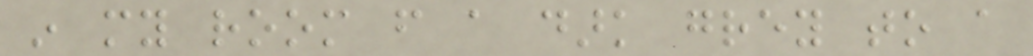in my room from a dark grey to a
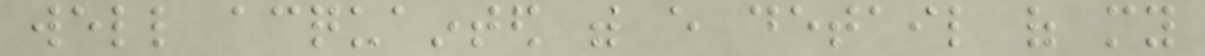well acquainted with every detail of my
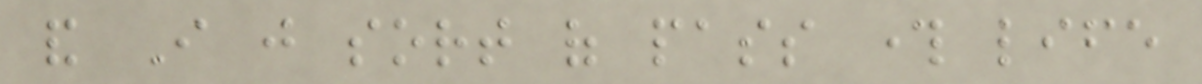and I just sort of pass through life
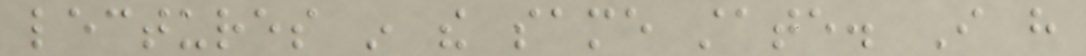lectures in the same state. I have
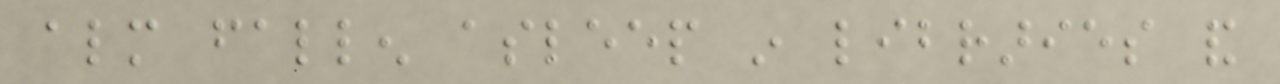almost fallen asleep in libraries and
